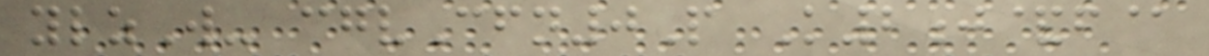ylzW- cgvCfn0P K2j&f@
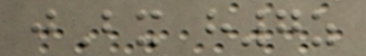jBx h7z
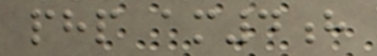php am4h
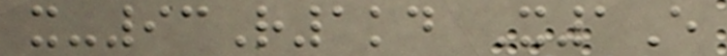x-93R1kd X1E
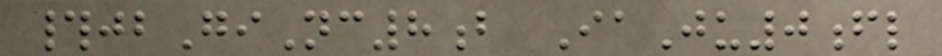#jbGiNc8b IaJu0fl
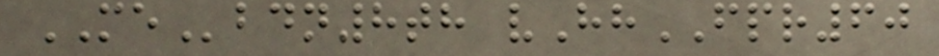MEbdn8th vHhFPR60
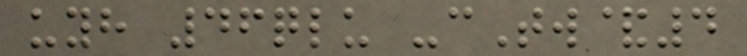uyh 46qlu -cTw&4
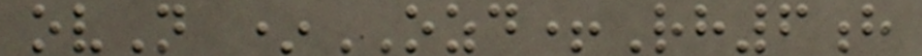ovN *OZD+Rh6h
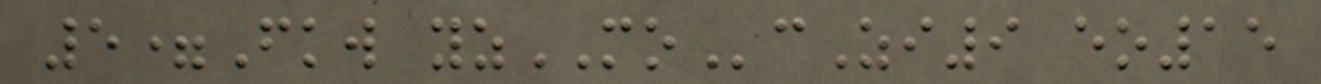5=Fkw yzMOcZi9 eo15
